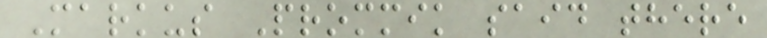Markus Prommik said there
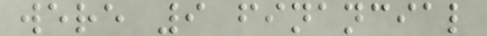were 9 financial
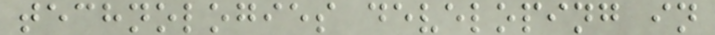technologies developing in
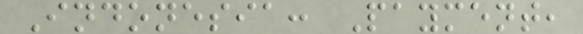Indonesia: Payment,
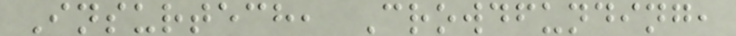Insurtech, Crowdfunding,
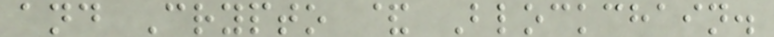and Crypto & Blockchain.
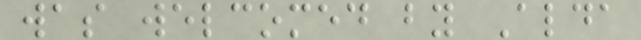was welcomed by Alda
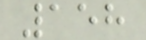158
